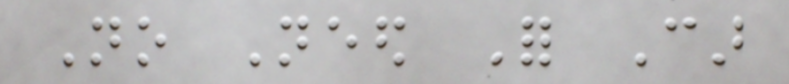No Need For Car
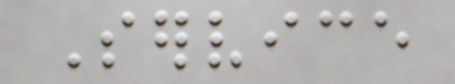Service
